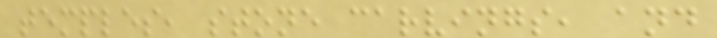temples, stone carvings, and
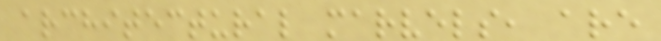architectural marvels, are
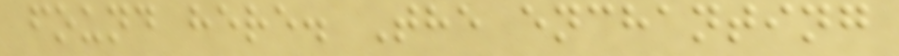found here. The enchanting
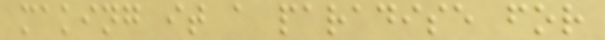making it a paradise for
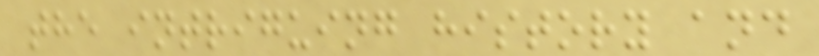the intriguing history and
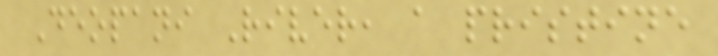Deopani River, a pristine
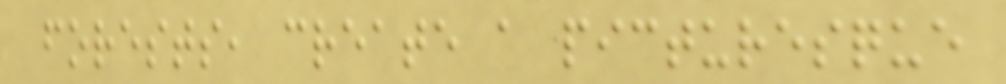forests, create a picturesque
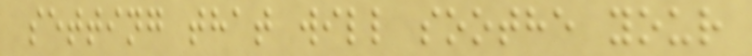setting that will soothe your
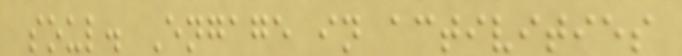soul. Engage in activities
